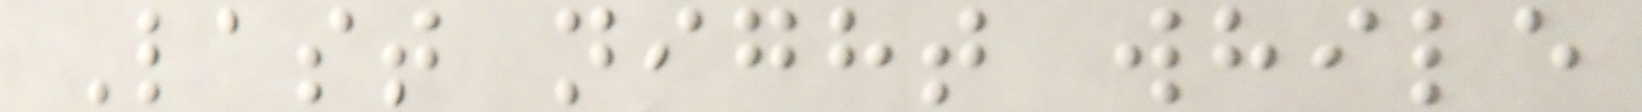Last night while
